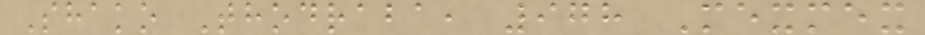Shako Thodraba, 978 Mexmex
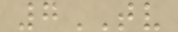7TV
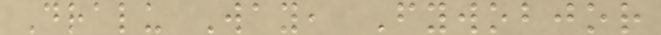Dralu Way, Fywobjor
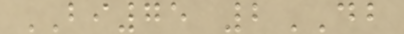BI75 2DB
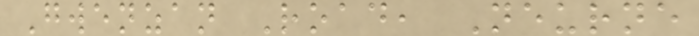Gwenzan Road, Neurne
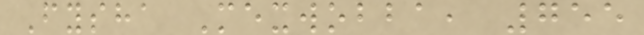Fysha Mexwobba, 755
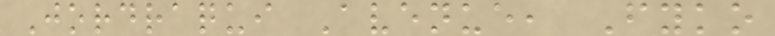Jordraqui Avenue, Fyko
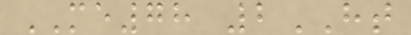ME78 2HT
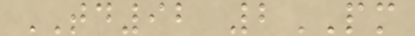TD92 2PM
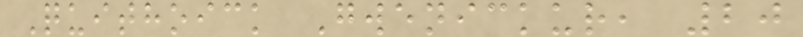Quithoick Gwenickur, 20
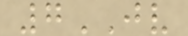7JV
